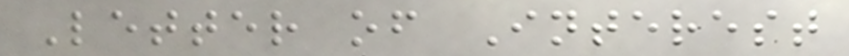Letter of Interest
